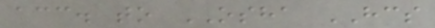acc. to OSHA HCS
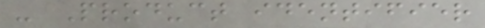- Product identifier
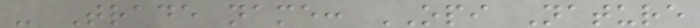- Trade name: OPI Nature
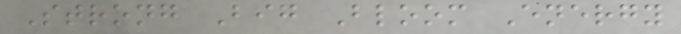Strong Big Bloom Energy
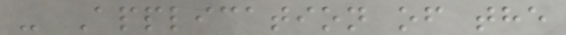- Application of the
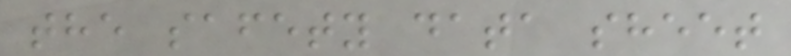the safety data sheet
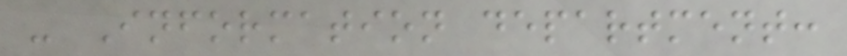- Information department:
